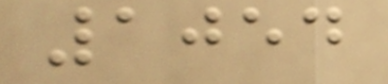1054
